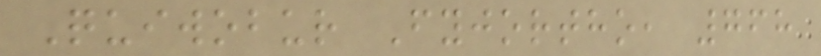Quiwobur Fyjortho, 768
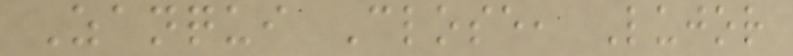Zanqui Close, Lujor
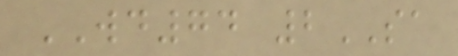WD74 2SA
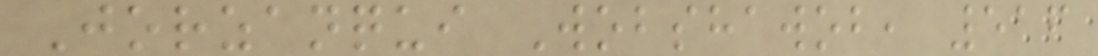Jorzanqui Wobshawob, 516
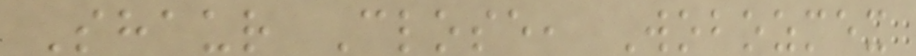Shaur Close, Wobozmex
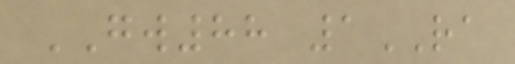GW88 1RA
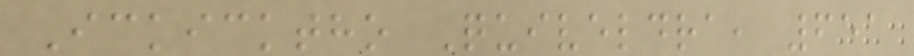Ickicktho Quiveldra, 651
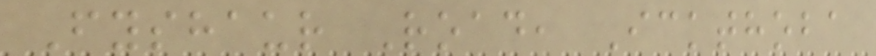Fyshaur Road, Ickthoba
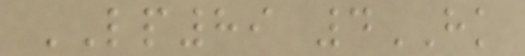LP89 4HK
